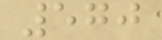570
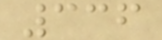336
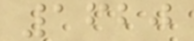1620
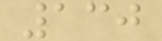130
